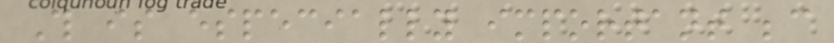This is especially important because
